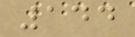144
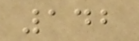142
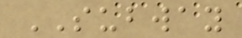SUBWAY
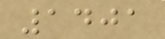1401
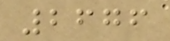2676
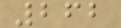262
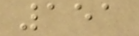151
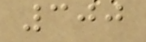300
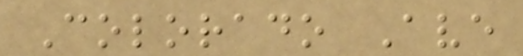Colorado Ave
